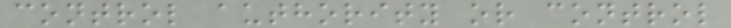control authority or control
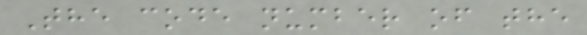The code number of the
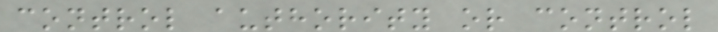control authority or control
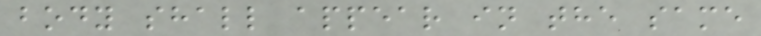body shall appear in the same
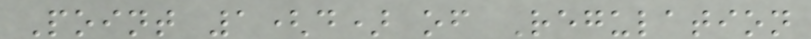Point 1(d) of Regulation
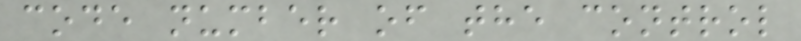code number of the control
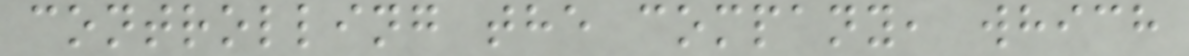controlling the company, which
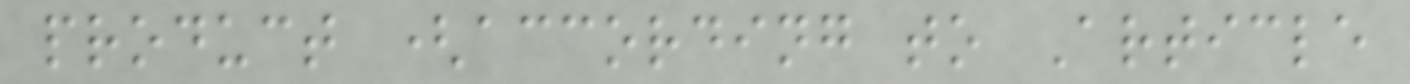product (according to Article
